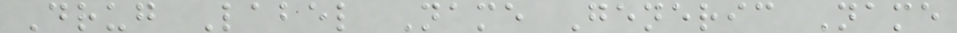Drug Label Name Generic Name
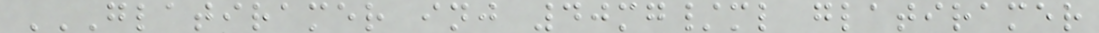GLATIRAMER INJ 40MG/ML GLATIRAMER
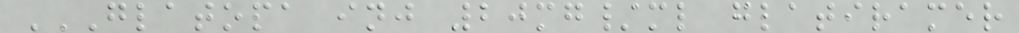GLATOPA INJ 20MG/ML GLATIRAMER
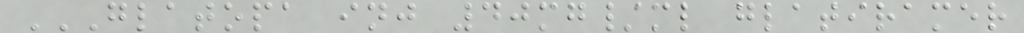GLATOPA INJ 40MG/ML GLATIRAMER
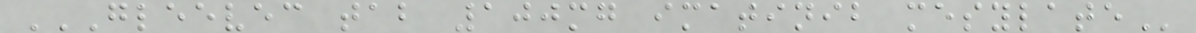GLEEVEC TAB 100MG IMATINIB MESYLATE
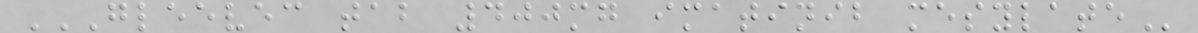GLEEVEC TAB 400MG IMATINIB MESYLATE
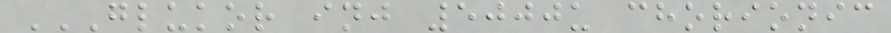GLUKOR INJ 5000U CHORIONIC
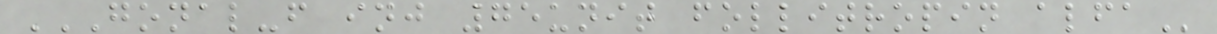GONAL-F INJ 75UNIT FOLLITROPIN ALFA
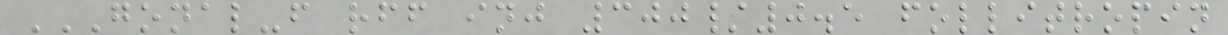GONAL-F RFF INJ 300/0.5 FOLLITROPIN
